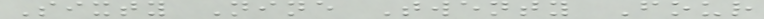Sixty Nine Twenty Four
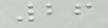26
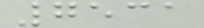7531
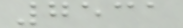7531
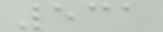531
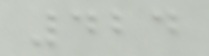424
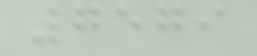7579
